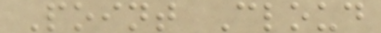Point Cloud
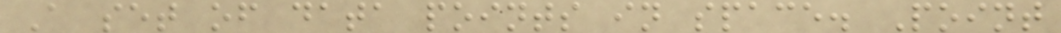A set of data points in space. Point
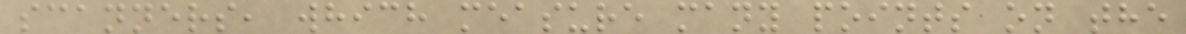scanners, which measure many points on the
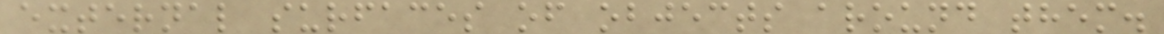external surfaces of objects around them.
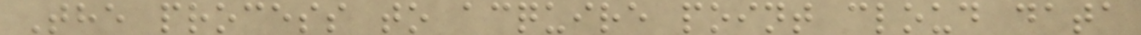The process to acquire point cloud data
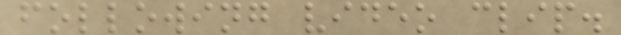following video clip.
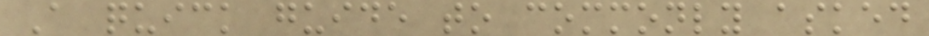A quick guide to commonly asked
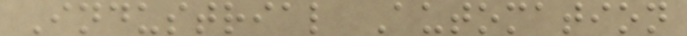Industrial Automation
